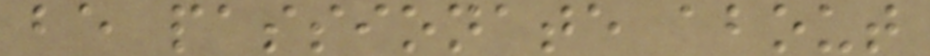be passionate about
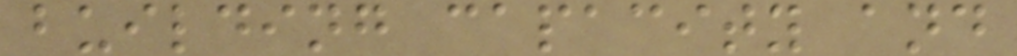building capacity and
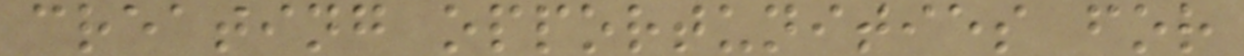creating opportunities for
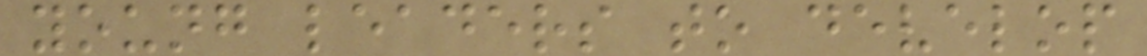young leaders to develop
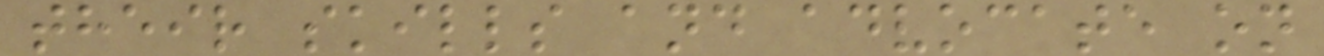their skills and advocate on
